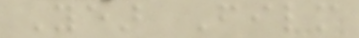Year Film
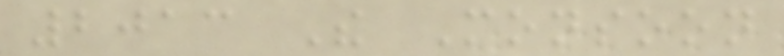2013 The Monsoon
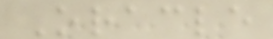Oracle
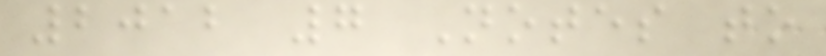2012 7 Notes to
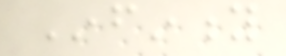Infinity
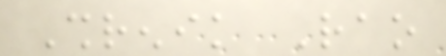Shrenik Rao
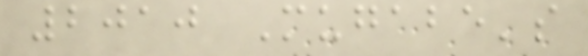2010 Mugabe's
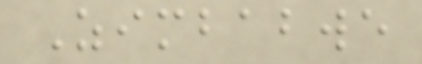Zimbabwe
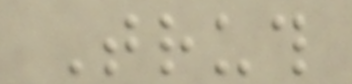Truth
